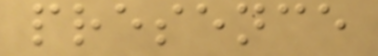presence
